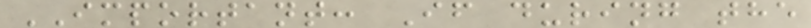IMPORTANT: If during the
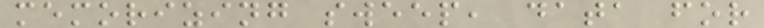memorizing sweep, data for
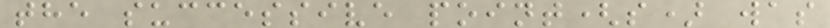the successive point(s) was
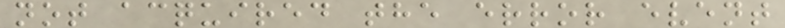not acquired the error event
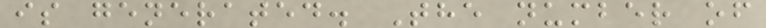is generated. The number of
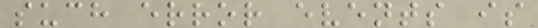such error events is
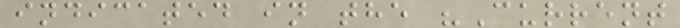indicated in the "Current
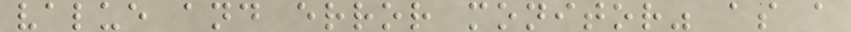value and error monitor" as a
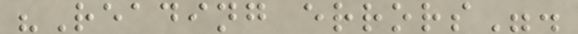"Reading errors".
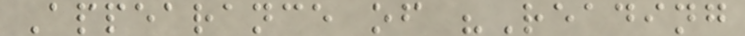Appearance of "Reading
